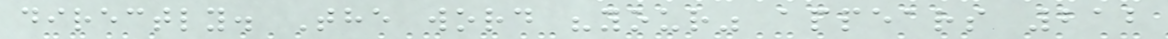directly. The word "your" appears 212
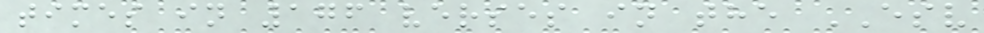times in 176 verses in the ESV
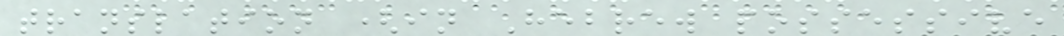translation (in Hebrew possessive
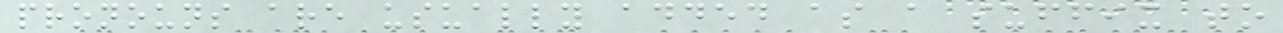pronouns are usually added as a suffix to
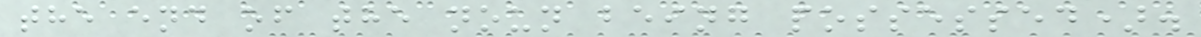the end of the noun being possessed).
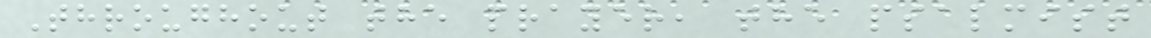Throughout the prayer, the psalmist
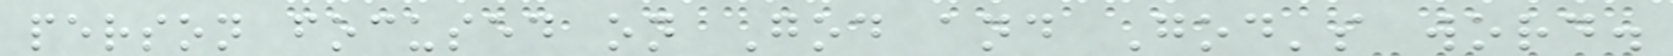person focused on God and God's word.
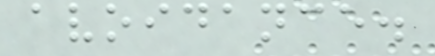avoidance.
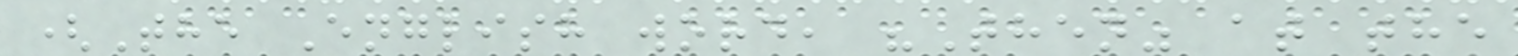(The English word, "Then" at the
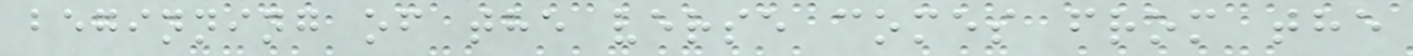beginning of the verse comes from the
